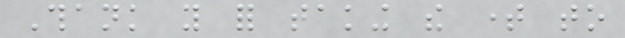Thank you for taking the time to
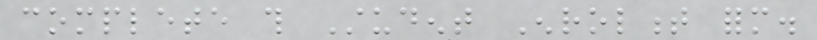complete this Student Enrolment form.
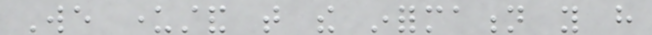We understand that the information you have
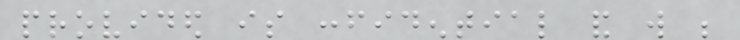provided is confidential and will be
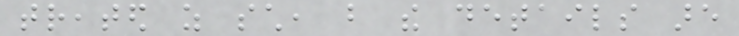treated as such, but the details are
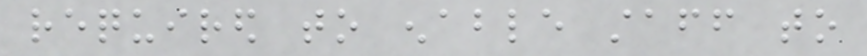required to enable staff to
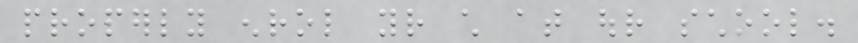properly enrol your child at our school.
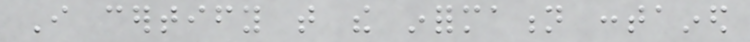I certify that the information contained
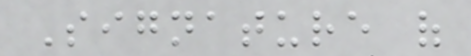Signature of
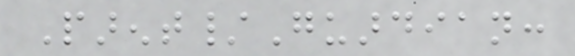Parent/Guardian:
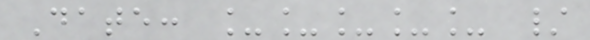Date: _____ /
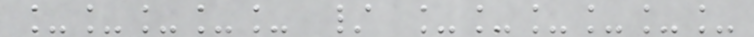_____ / ______
